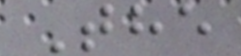The
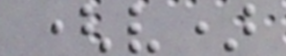(v)
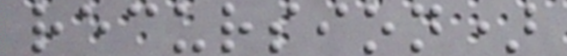recursion)
